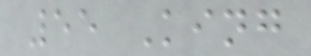55 King
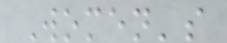Women's
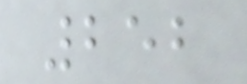252
